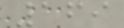169
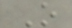O
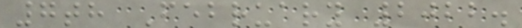7th February 2022.
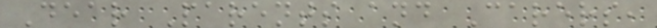Dear Parents and Carers,
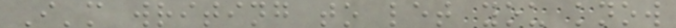I'm writing to let you know
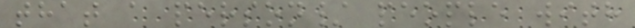that a person/ people with
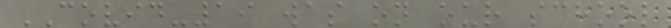COVID-19 was on our school
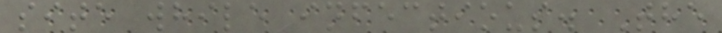site while infectious. The
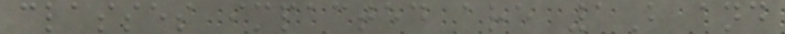classes impacted are 1B and
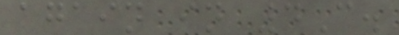again in 4C.
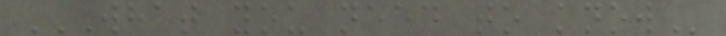WHAT YOU NEED TO KNOW
